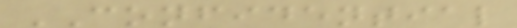CONFIDENTIAL
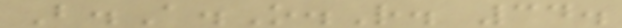B.A.O.R. 34.
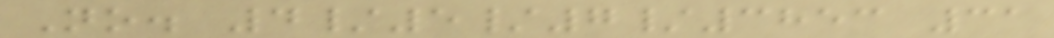No. 4/5/7/3853 31
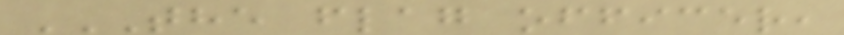THE FLAG OFFICER,
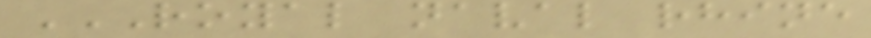ROYAL NAVAL RHINE
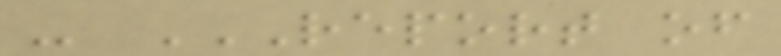- REPORT OF
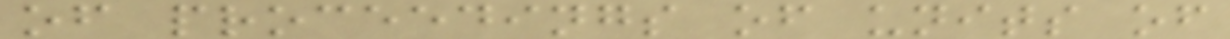of proceedings of units of
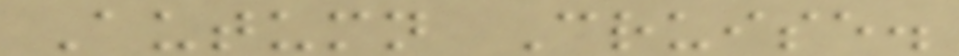Autumn Cruise.
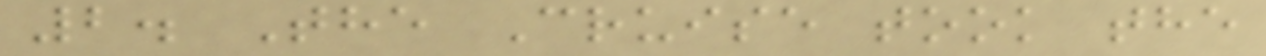2. The Cruise took the
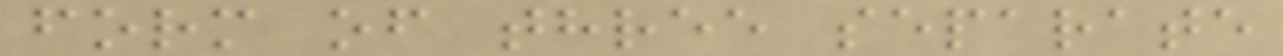form of three separate
